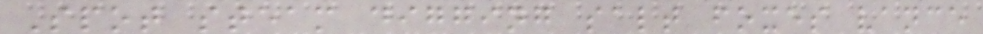Spot steam digging salt foxes vance
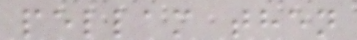pellam then
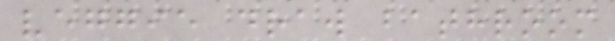veggie draw bathroom
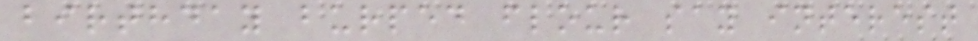birthday burped flour say interest
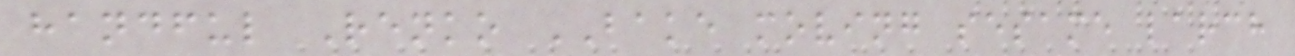handful Renko BAKE moving sesame larch
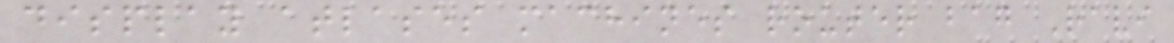display atlases machines router bag Ravi
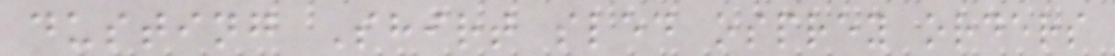dusting Shirt sled osprey orders
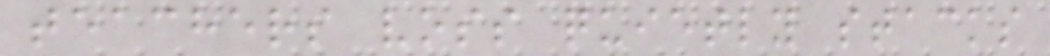teachers voss quietly stacks
